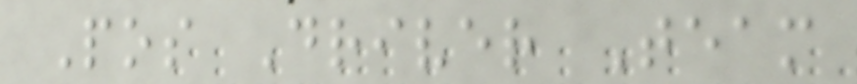Pos Driver Team
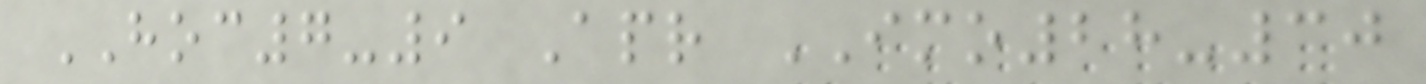HOC7-9 Apr IMO28-30
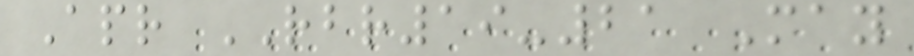Apr RBR19-21 May
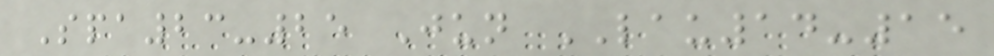Spa23-25 Jun LAU14-15
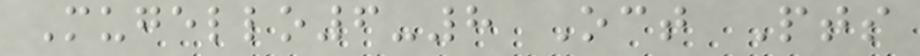Mugello6-8 Oct Pts
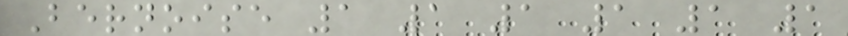Bernoise 1 1 1 1 1 1
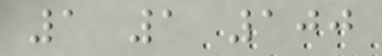1 1 100
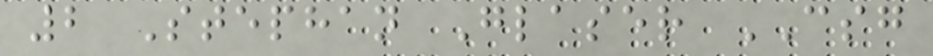2 Stephan Glaser CSG
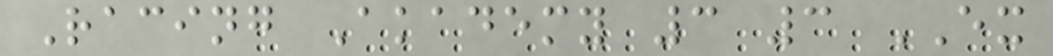Racing Akademy 3 3 EX
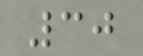30
